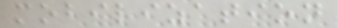mobilization
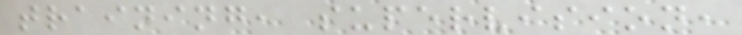training, supervision,
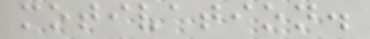motivation.
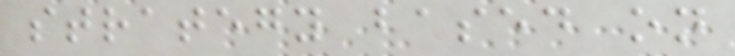strategy based on
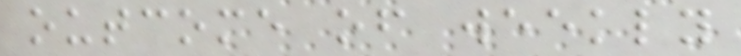outcome of weekly
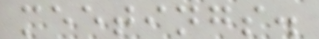meetings.
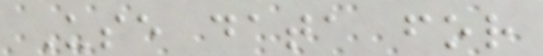Use data for
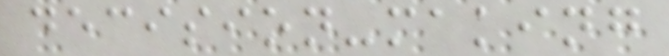decision-making
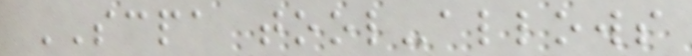SCPA tool-allows
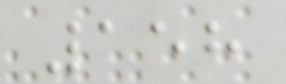158
